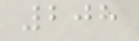208
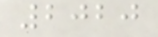2020
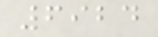6924
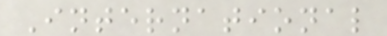International
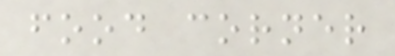food corner
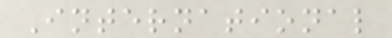International
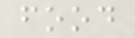food
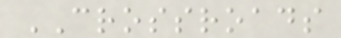CROSSROADS
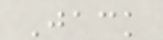Jack
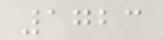1723
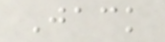Jack
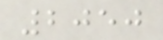2050
